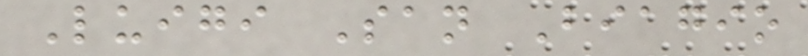Luigi San Biagio
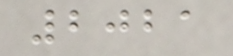2021
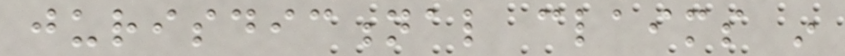jurisdictional claims in
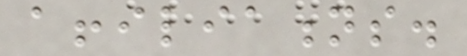affiliations.
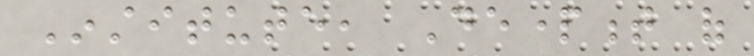Institute, Department of
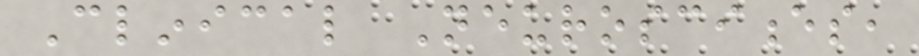Clinical Neurosciences,
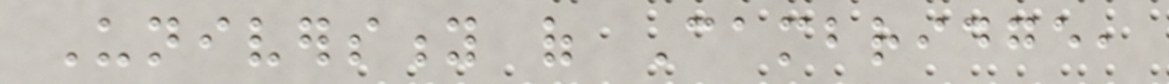University of Cambridge,
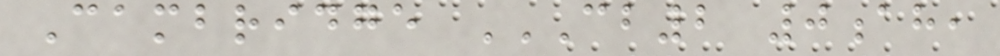Cambridge CB2 0AH,
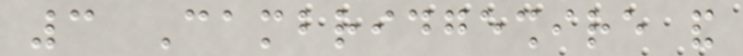3 Cambridgeshire and
